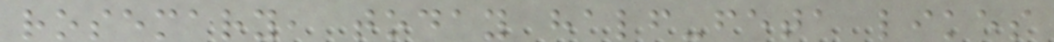rosemary, today half-feta likes
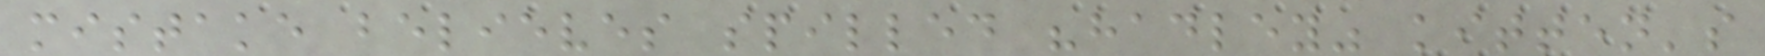mistake believes spilled "hadley" kitten's
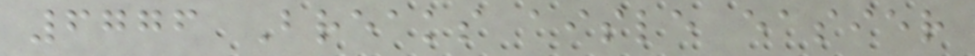6776 Breaks aisle easier
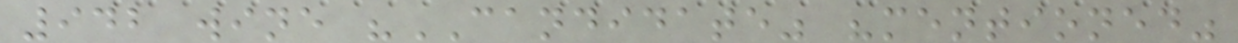942 wine "CANDIDATE" "mentioned"
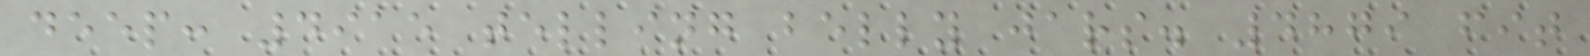deep: 4915 telling belly jars. 4879 fit
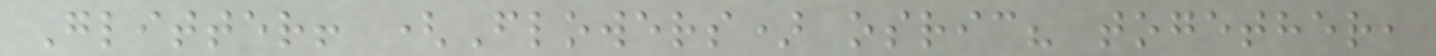Glitter! (Flowers) osric? together,
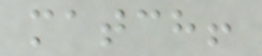match!
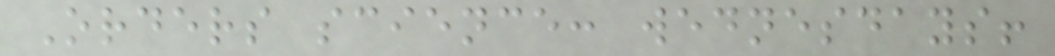Orders science: wednesdays!
